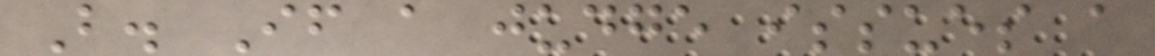B. If a judge issues a
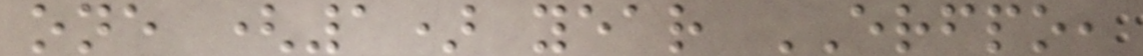one (1) year ERFPO,
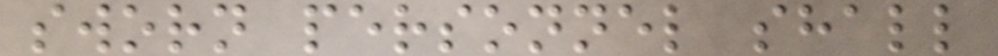sworn personnel shall
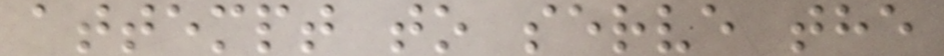attempt to serve the
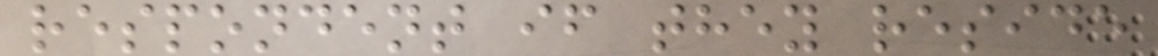respondent if they reside
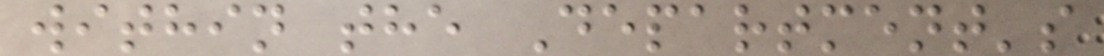within the Department's
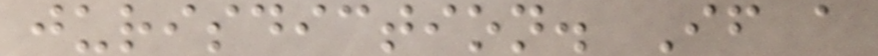jurisdiction. If a
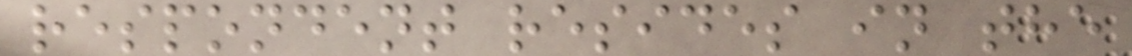respondent resides in the
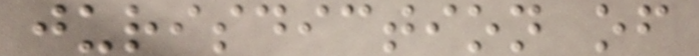jurisdiction of
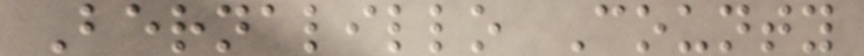Bernalillo County
